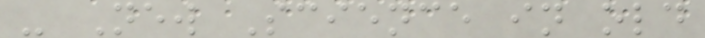- New Science in old
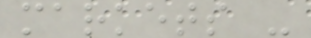markets -
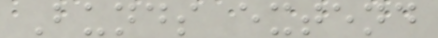Bunds extend
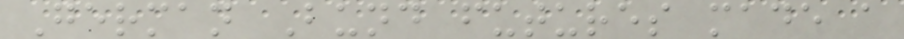German Bund futures made a
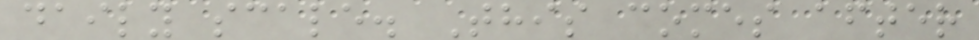daily scale. This comes after
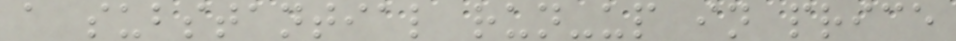a substantial run-up in price
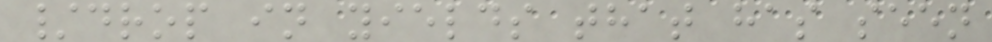/drop in yields that has seen
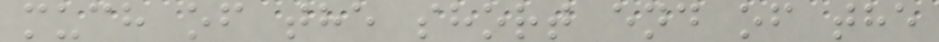much of the short end of the
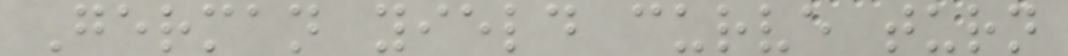German yield curve turn
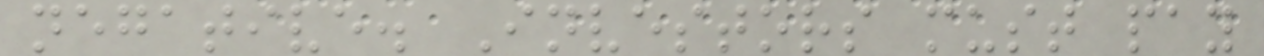negative. Investors must pay
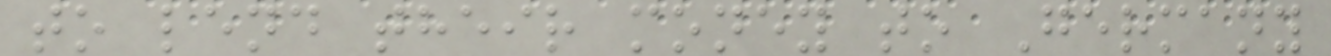to lend their money to Germany
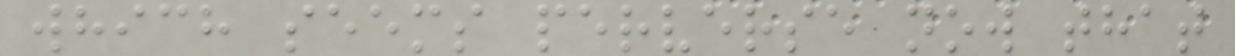which seems perverse now that
